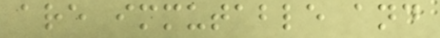are immutable and
